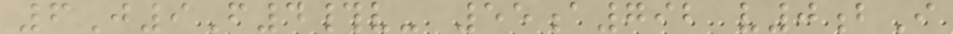6J9F4#v- 55a792 v0bI
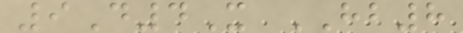9D4X HB8
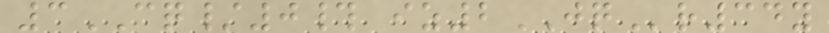3CQ/0# iz2JQr34y
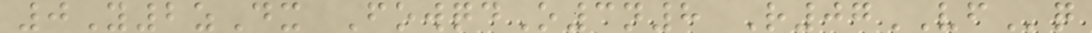0Y2zDx FowqdO3n8 R07VFq
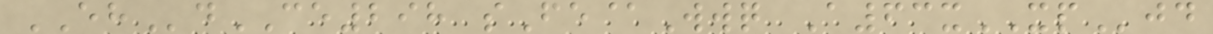EHdCE298 sFe@Wwq A63xXPjd
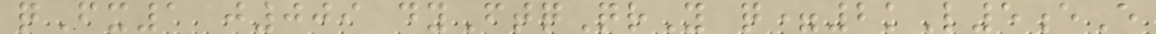qFx1 j009 dyFtqQrY q=2kL5eE
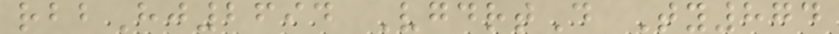rbbHj2694 VgdrtD Ty874
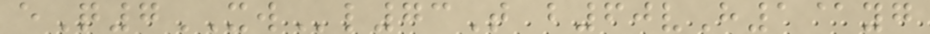eQ7XWl73T b60vH1@yg
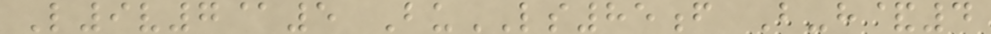L9v7@5 BuLS85f B-h&4
